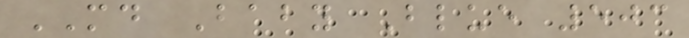MD Baby Blue 503
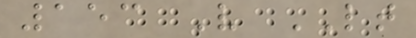153 V LT
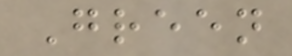Green
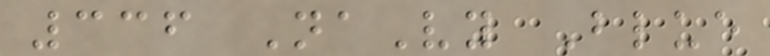336 NaVy Blue
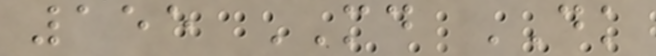155 MD DK
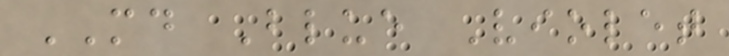MD Blue Violet
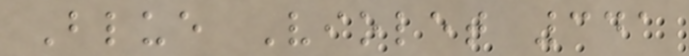Blue Violet 341
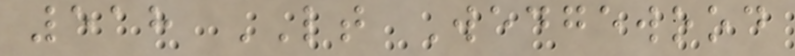518 LT Wedgewood
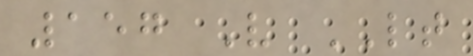157 V LT
